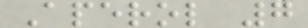Aperol 7
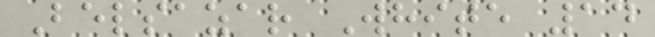Belsazar White 14
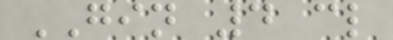GIN 4 cl
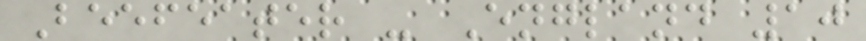Beefeater - England 10
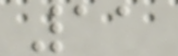11
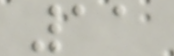11
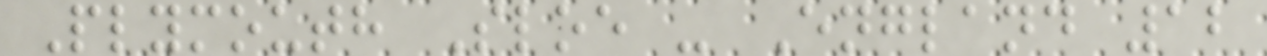Plymouth Sloe - England 12
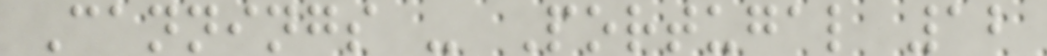Cannings - Portugal 12
